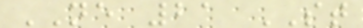NE 21 ST
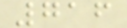716
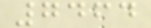7464
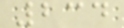234
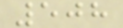508
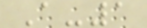A-1
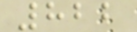822
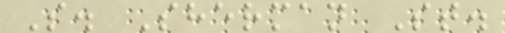S. Sherman St.
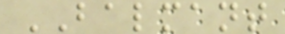BALMANT
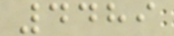4489
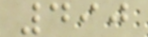490
